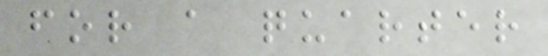for a quarter
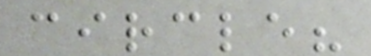circle?
